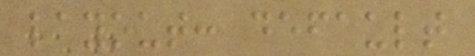layout: default
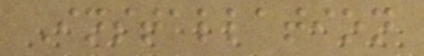Installation
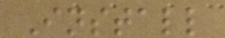Install
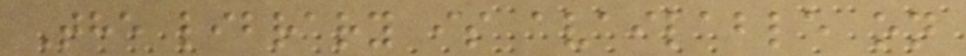The library is available on
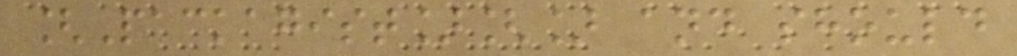[Packagist][] and should
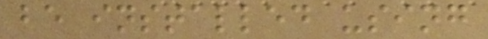be installed using
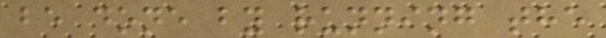be done by running the
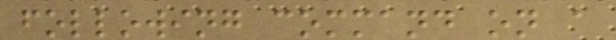following command on a
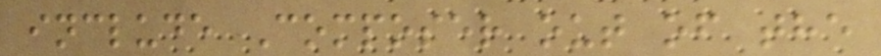include Composer out of the
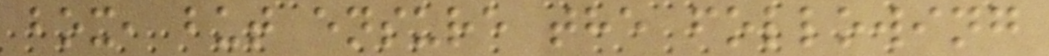box, but ensure the following
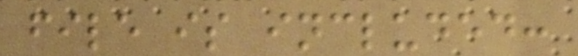file is included:
